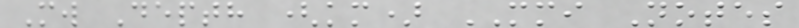Mw Depth (km) MMI Notes
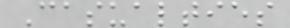Casualties
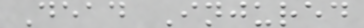Dead Injured
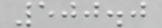500.0
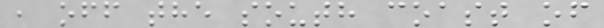, off the south coast of
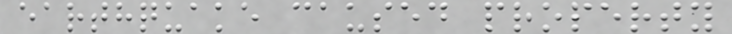earthquake caused property
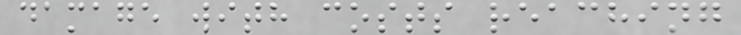damage with costs reaching
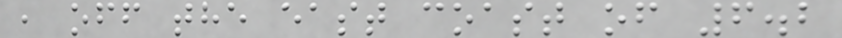, off the east coast of 6.2
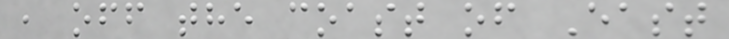, off the coast of East
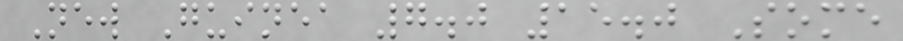New Guinea 7.0 15.0 Some
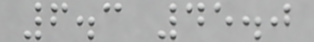6.3 45.0
